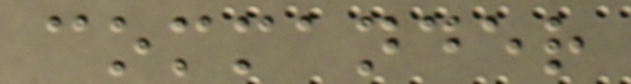commander
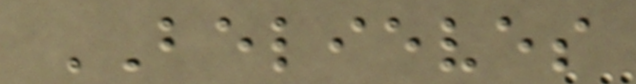BELIEVES
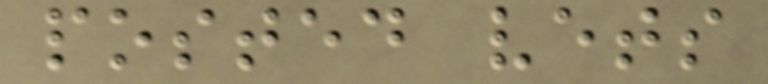posted vets
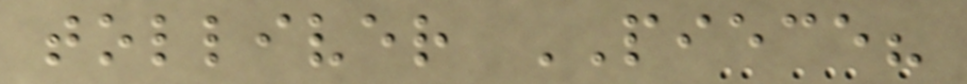tolliver PIECE?
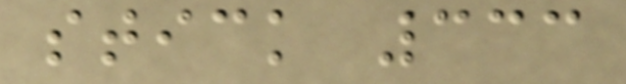stick 333
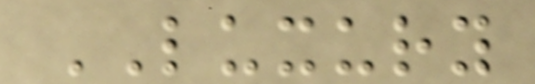LUXURY
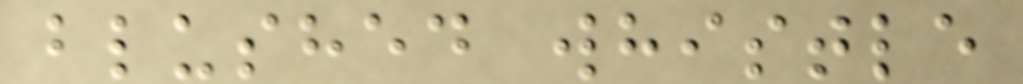blushed whistle
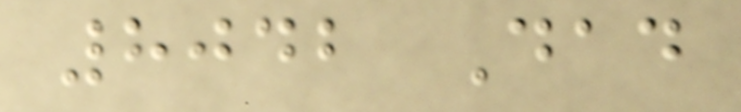8042 Dad
